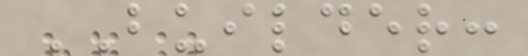BUILDER:
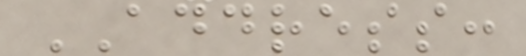ADDRESS:
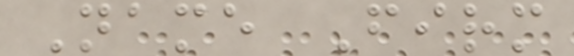Name Firm
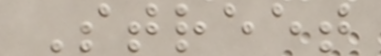Street
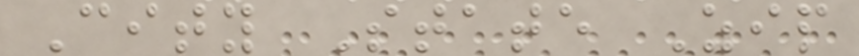City State Zip
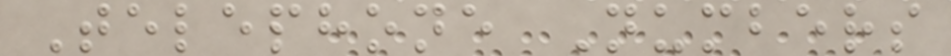Telephone Numbers
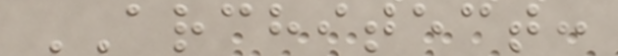ARCHITECT:
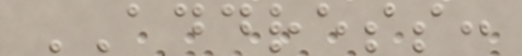ADDRESS:
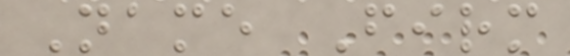Name Firm
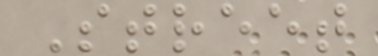Street
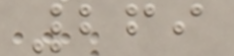269
